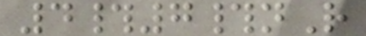4#7#nR
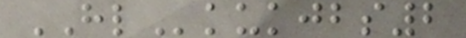HLkukjbs2
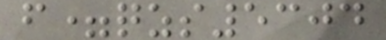f=qzs5304
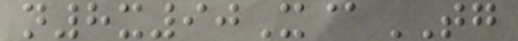n8x90X@TG
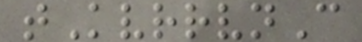tKvrrvnC
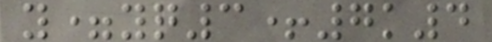y=yq3+7k4
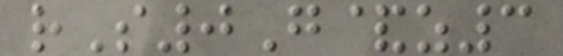rS0G&z3
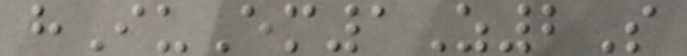hIuEm1Z2S
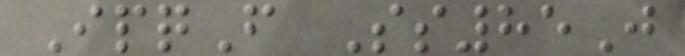IpqF Ss85J
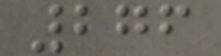276
